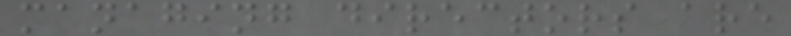managing directors are
